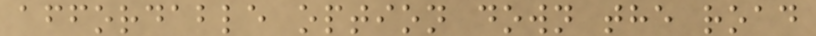affordable option down the road
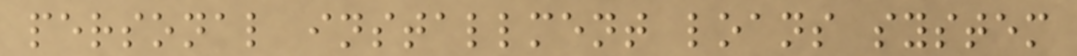personal installment loans system
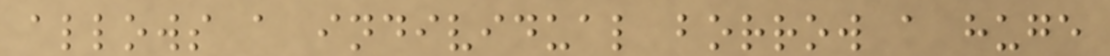allows a individual borrow a huge
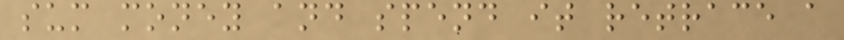sum money and spend it retrace a
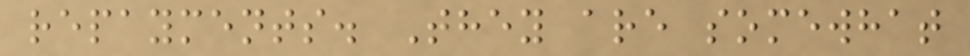repayments. They are somewhat
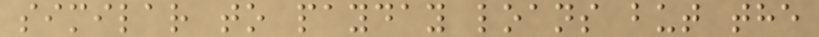similar to payday loans but the
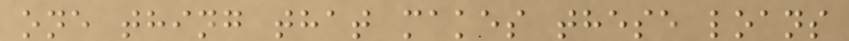one thing that makes these loans
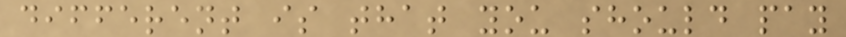different is that you should pay
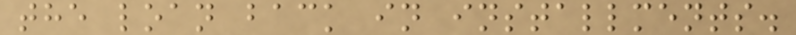the loan back in installments.
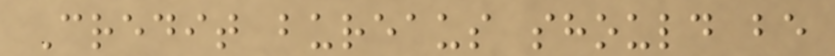Credit bureaus should be
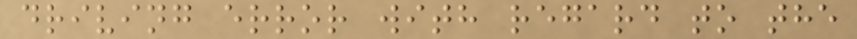driving error with regard to the
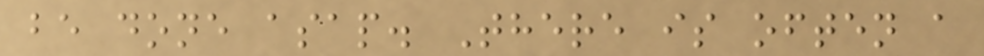be done asap. There is often a
